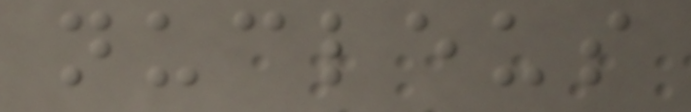nucleus
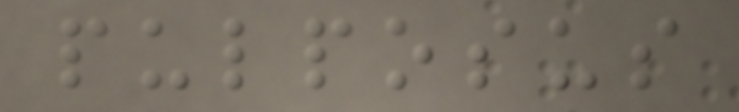pulposus
